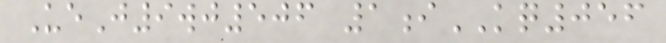UeJ9wj506 1iKQ056
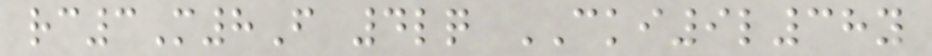rc3M8F 4lq CKI9l38y
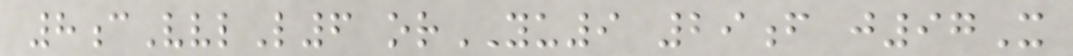8cVvlL6 orYU9 29f j97X
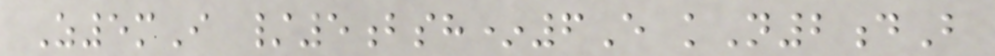Z5mI /5bsh*6E kN2dB
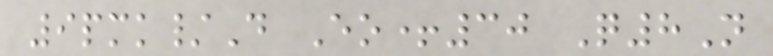9pmk/D Eo+30 Q8N
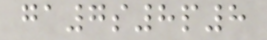ga7s8p8
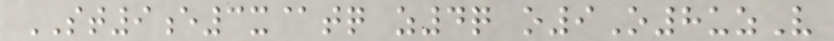ST9e3x@tq z4q o9O8uzV
